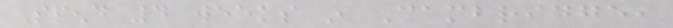Spend 4 weeks in Cambridge,
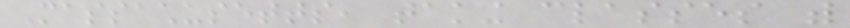Massachusetts, taking classes with
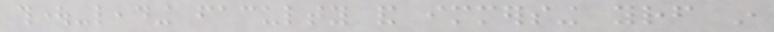thought-leading faculty and immersing yourself in
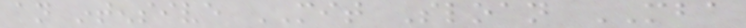an intensive MIT Sloan MBA
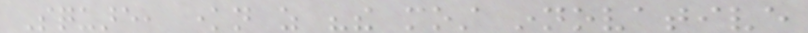Square, known as "the most innovative
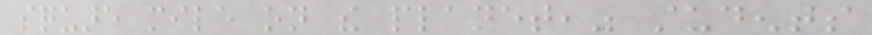square mile on the planet," students
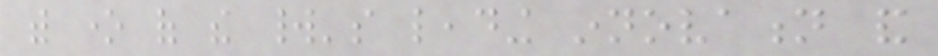with one of the world's leading innovation and
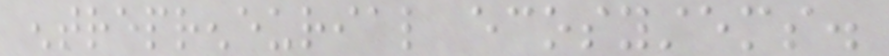entrepreneurial ecosystems.
